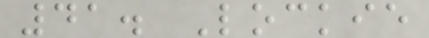41. Lockie
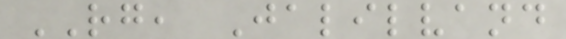RG, Jalilvand
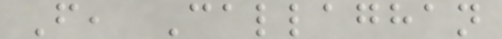F, Callaghan
